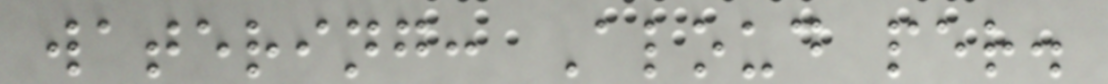watering: Aloud per.
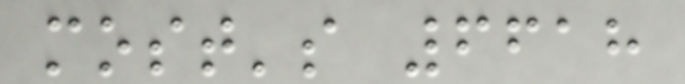most's 6618
